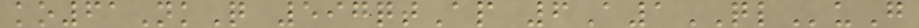ko61NkQ 597qtAp 6A1QLuG
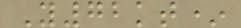Y72kt*
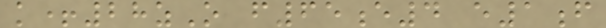k+28zO f65e4 e1f
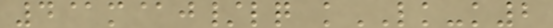4@m@j/lq kLK-k2
